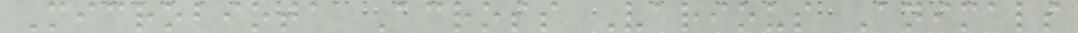Microbiota Across Various Animals
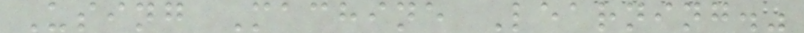Using Machine Learning."
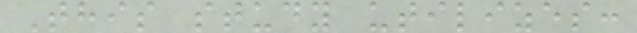This study utilizes:
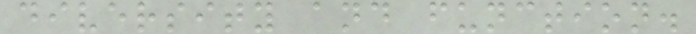diversity and function.
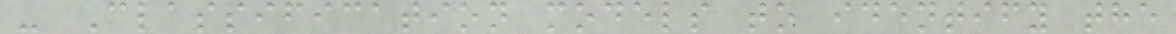- Classification models to identify the
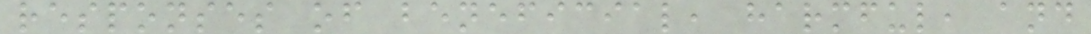responses of beneficial, harmful, and
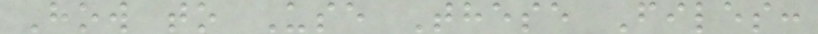How to Use These Files:
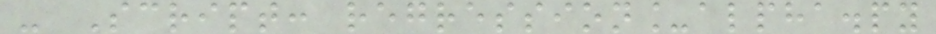- Script: regression_alpha.py
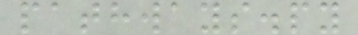pathways.py
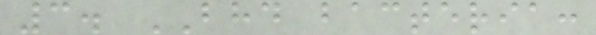3. BHD bacteria:
